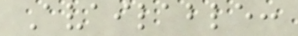Available:
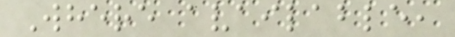Where available,
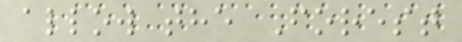allow the Forest
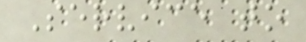Service to
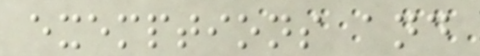exemptions and
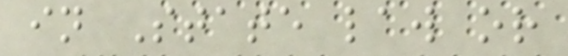in State law or
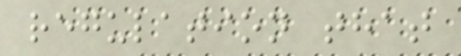regulation that
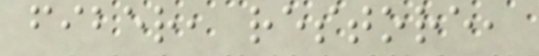fiber, restore,
